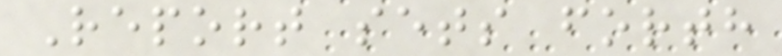Report sets forth
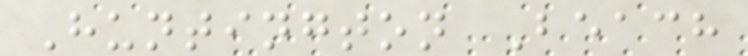Huntington Beach
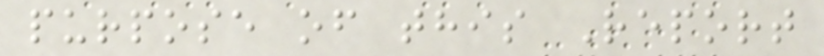purpose of this Report
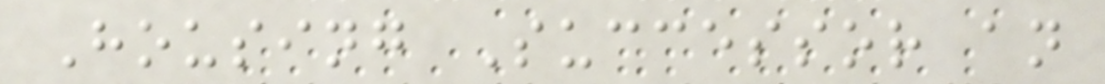Housing Successor an
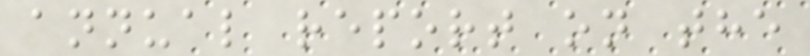annual report on the
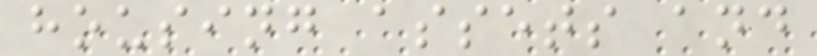housing assets and
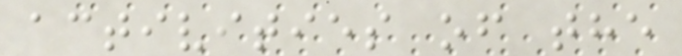activities of the
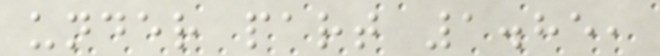under part 1.85,
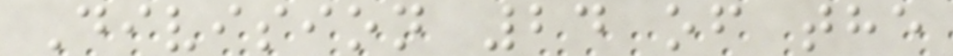Division 24 of the
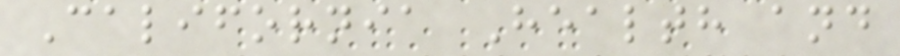California Health and
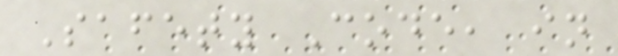Safety Code, in
